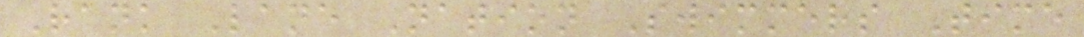Rank Lane Nation Swimmers Time
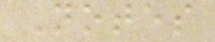Notes
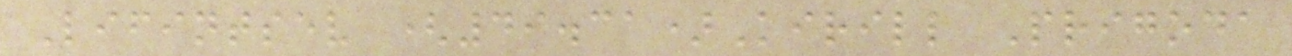Lifintsev (49.31)Kirill Prigoda
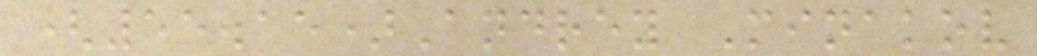(55.15)Andrey Minakov
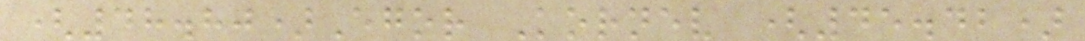(48.80)Egor Kornev (45.42)
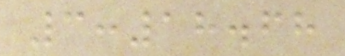3:18.68
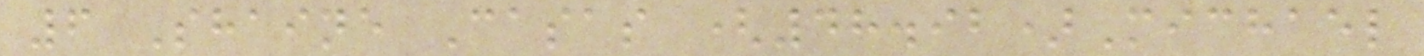6 Shaine Casas (48.92)Michael
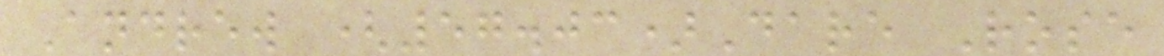Andrew (57.03)Dare Rose
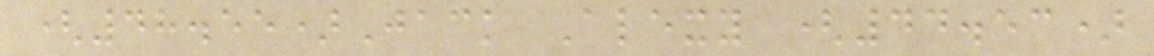(48.55)Jack Alexy (44.53)
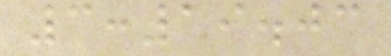3:19.03
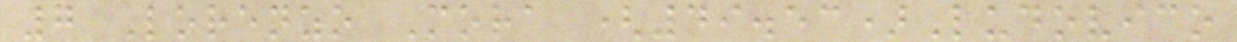7 Lorenzo Mora (49.53)Ludovico
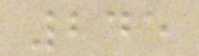245
